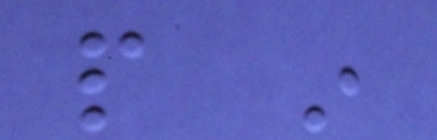people in
